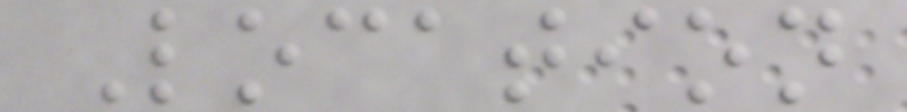Location
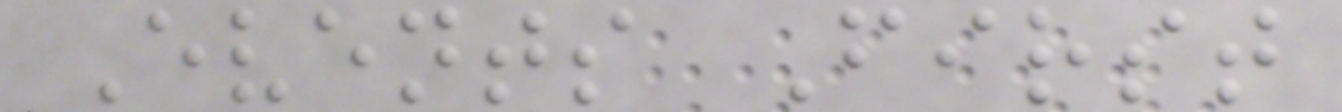Events First
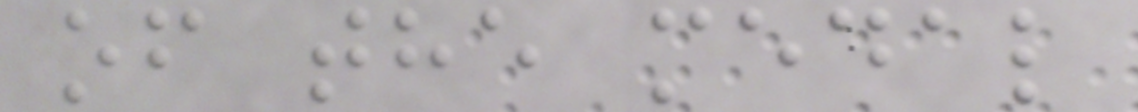of the medal
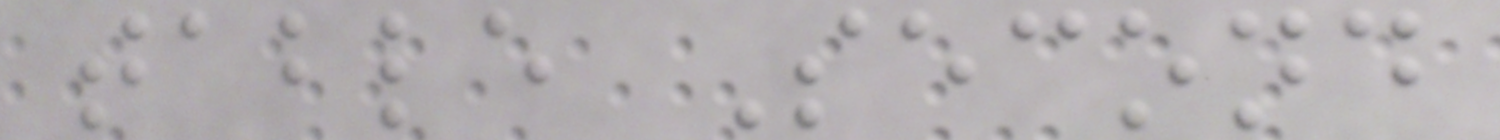table Second
